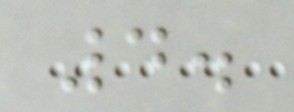4.
